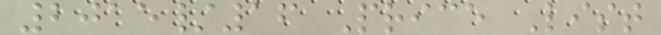2015/16 Price List
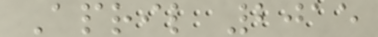April 2015
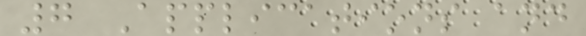7 Applications and
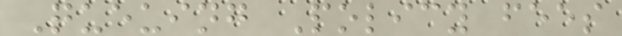Queuing Policy fees
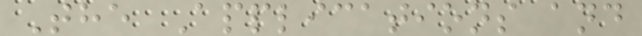The Applications and
